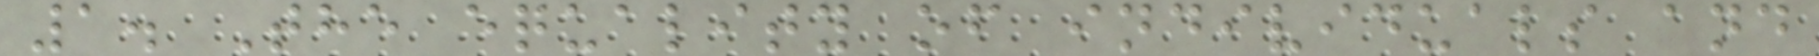1. The equality of individuals and
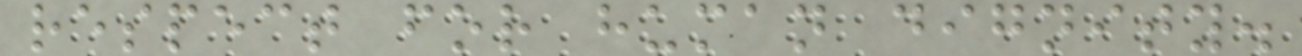respect for human dignity.
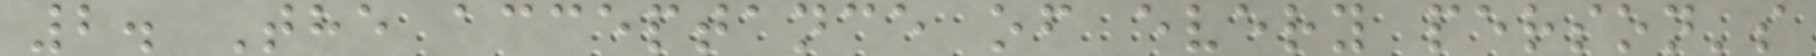2. The acceptance of every person's
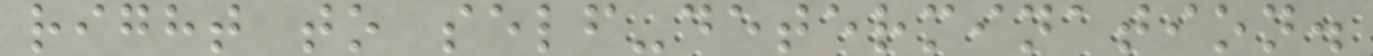right to self-determination.
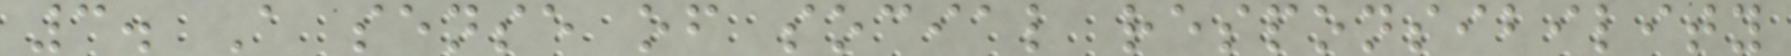3. A sense of social responsibility
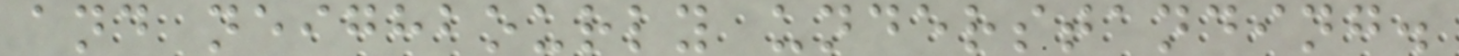and neighbourly understanding.
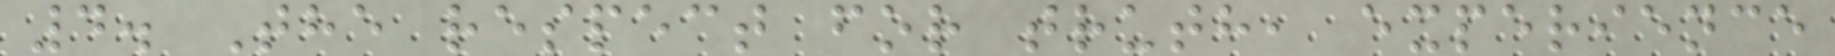4. The respect for truth, experience
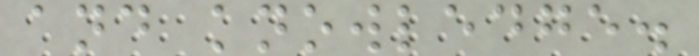and knowledge.
